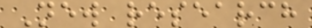New research
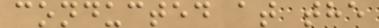conducted at the
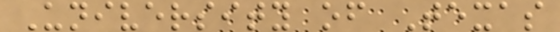University of Texas
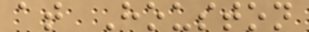at Houston
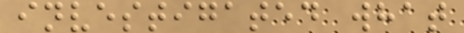investigated what
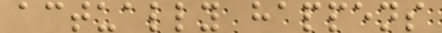actually happens
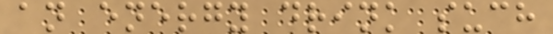an energy drink such
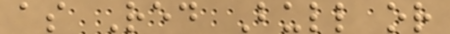as Red Bull or
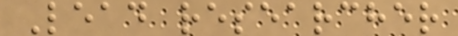Lead researcher
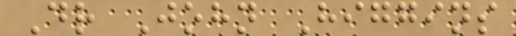Dr John Higgins
